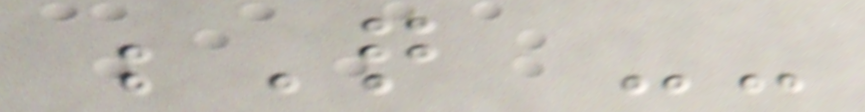Q --
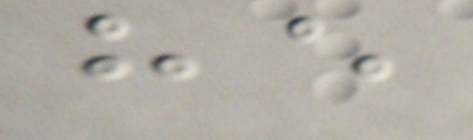he
